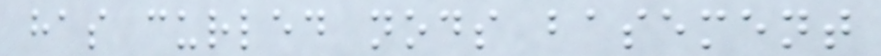has curled nods basement
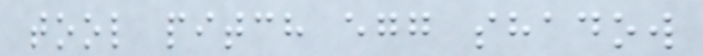tool pitch egg shadow
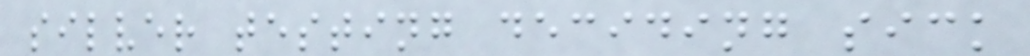silver testing deciding sick
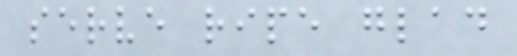serve ripe glad
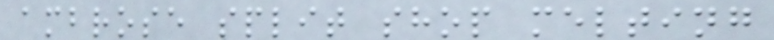ambrose split shop melting
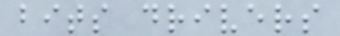bits drivers
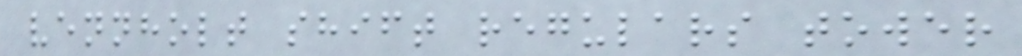vennholt shift regulars tower
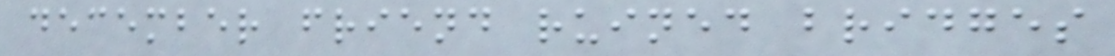december friend ruined bridges
